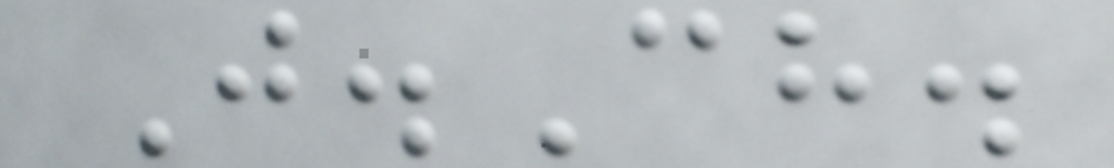J.Ch.
